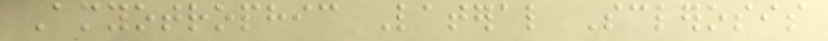Amyotrophic Lateral Sclerosis
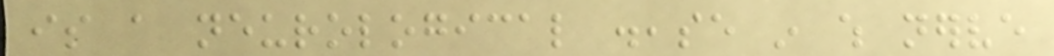is a neurological disease in which nerve
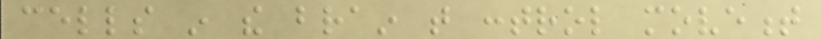cells in the brain that control movement
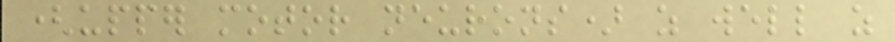(upper motor neurons) as well as
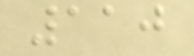110
